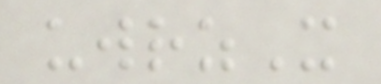uwrzX
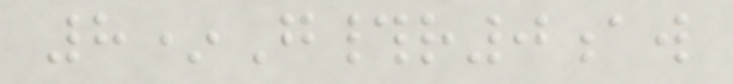8*G#r0aw
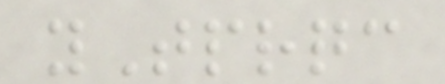yTprqc
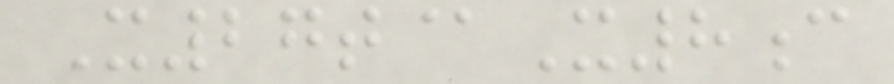X27t@X8c
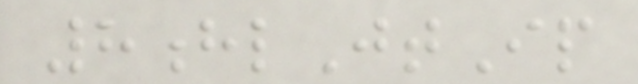8hlJtIp
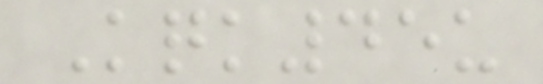Kqk45u
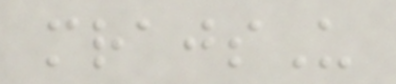mrajsU
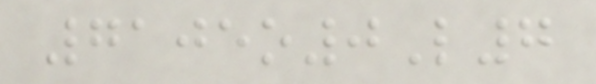7105o0L7
